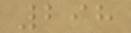298
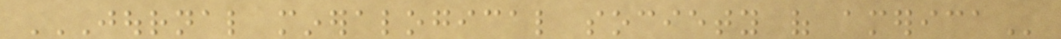JOURNAL MINERALOGICAL SOCIETY OF AMERICA
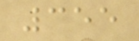355
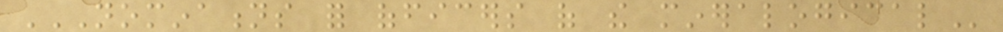NOMINATIONS FOR OFFICERS OF THE MINERALOGICAL
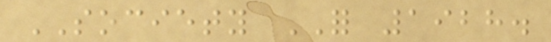SOCIETY FOR 1928.
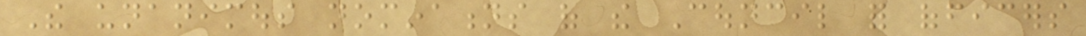The unanimous nominations of the Council for officers
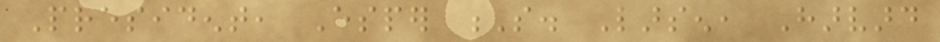President, Esper S. Larsen, Harvard
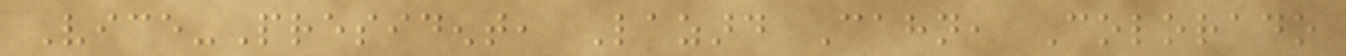Vice-President, Lazard Cahn, Colorado
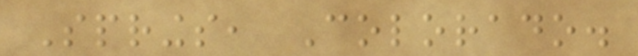Springs, Colorado.
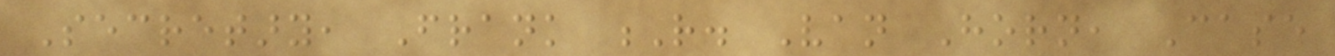Secretary, Frank R. Van Horn, Case
